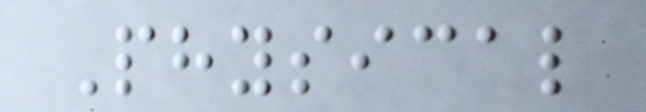Physical
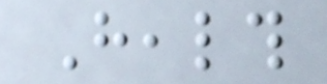Health
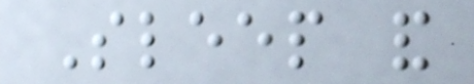Sleep and
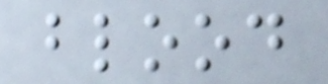blood
